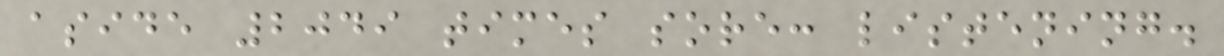aside 2049 times sore: listening.
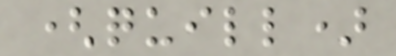(quill)
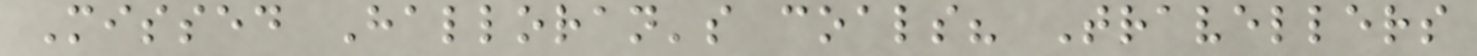Missed Halloran's coals? Travellers
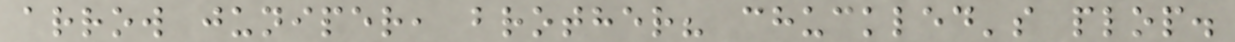arrow juniper, brother? chuckled's plop.
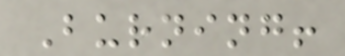Burning!
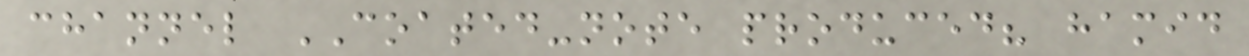channel COATED-note produced? hamid
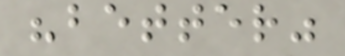"better"
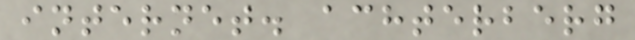internet. achterberg
